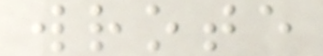wrote
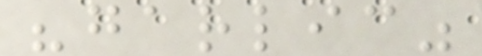"garlic"
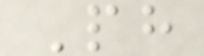Ph
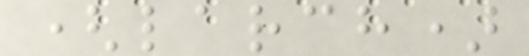(larch)
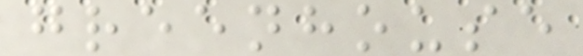greenhouse
